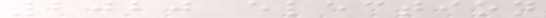2020 election
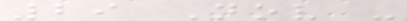29 Nov -
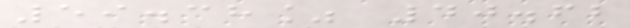59.38% 40.62
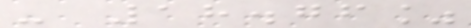- 18.76%
